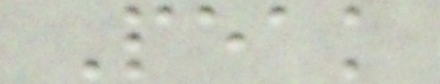Peak
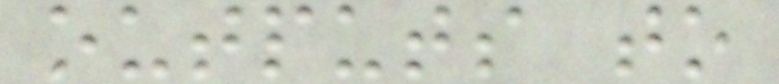outputs to
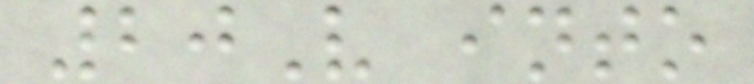20V into
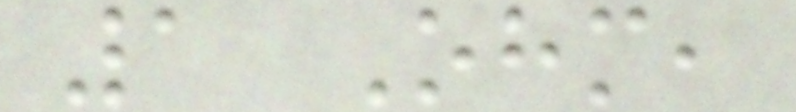1 Ohm,
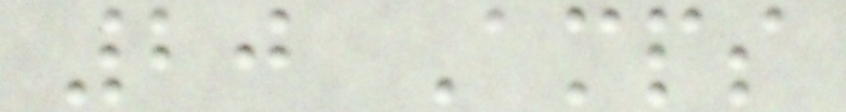20 Amps
